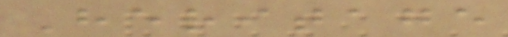Heritage
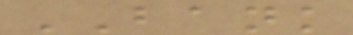BANK
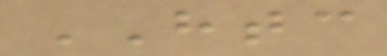HTC
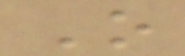O
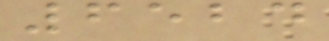6524
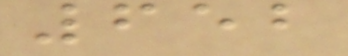652
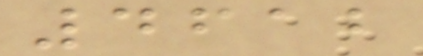4612
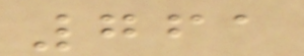761
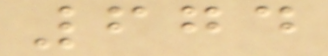674
